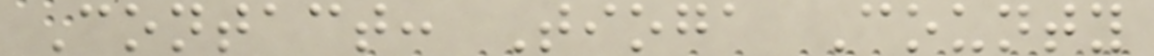Contact: Tioga County
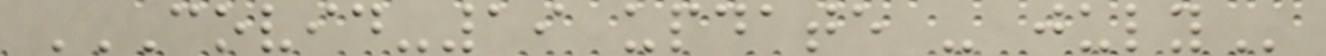COVID-19 UPDATE - JULY
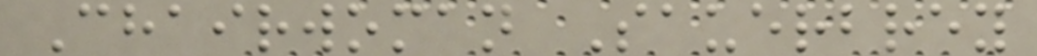Chairwoman Sauerbrey
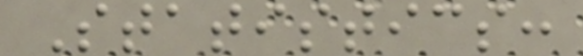Statistics:
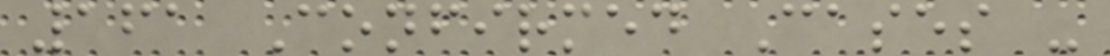161 Confirmed Cases -
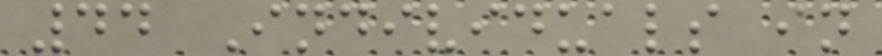44 Individuals in
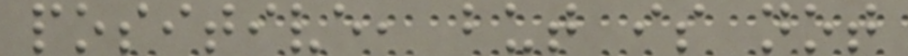positive, but is not
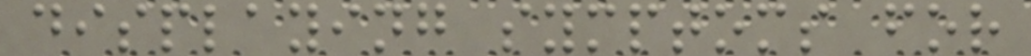displaying symptoms for
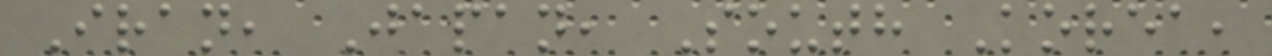Iran, Japan, South Korea,
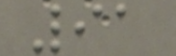91
